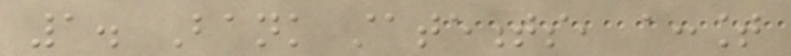1. Bank statements, account
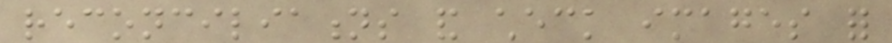reconciliations and check images for
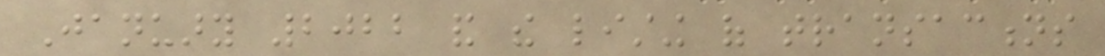January 2022 and the listing of transactions
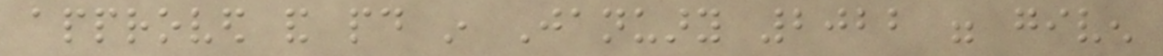approved and paid in January 2022 were given
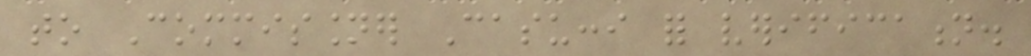to Commissioner Casucci for verification.
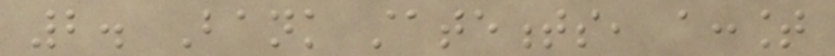2. Bank statements, account
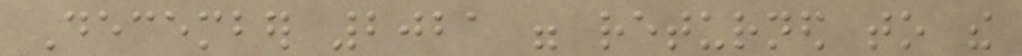December 2021 were returned to the
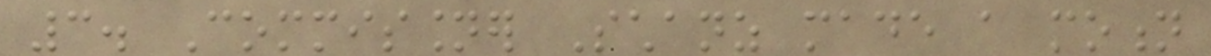3. Commissioner Schanz made a motion
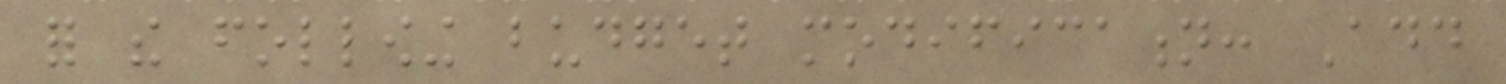for the following budget modification: Add
